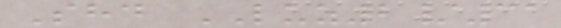Shd LUZ2/31
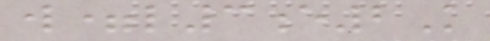w=l3e2K
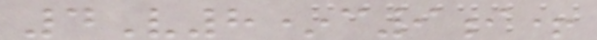4V8*c9i+
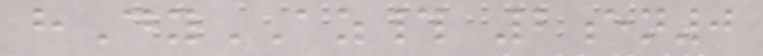hDyAZ# 2en0
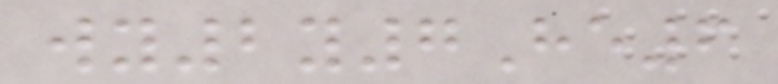wy2y7He6
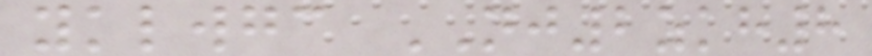yklwgc NJ2zkh8
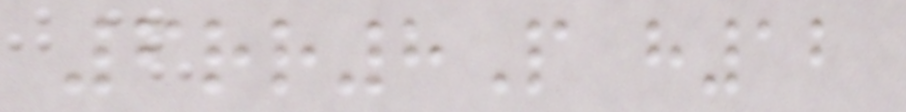6rr8P h12
